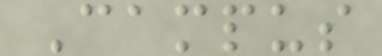Campus
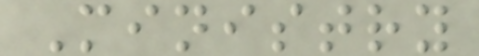Ministry
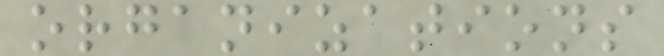organizations
